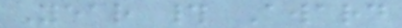Year # Award
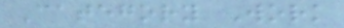Category Work
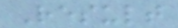Result
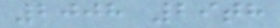2008 29th
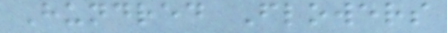Hundred Flowers
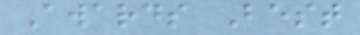Awards Best
